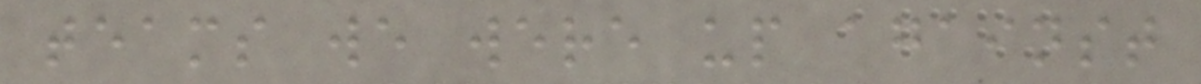teams we were up against
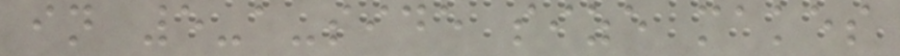in 5-a-side size makes
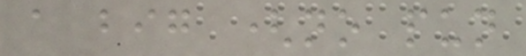a big (no pun
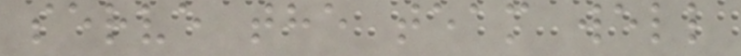serve the team well
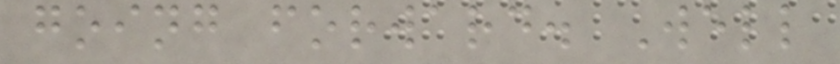going forward. Well
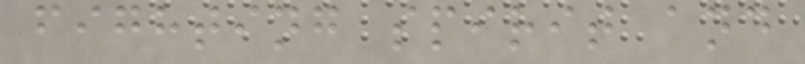fighting spirit and
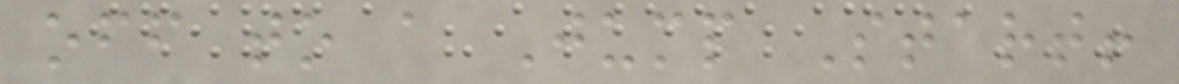off to a Jump Start!
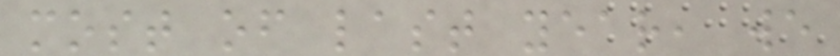most of last year, we
